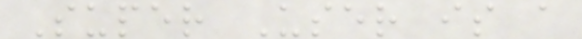Super User is a
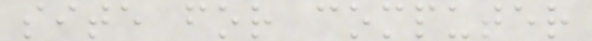site for computer
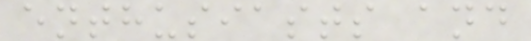enthusiasts and
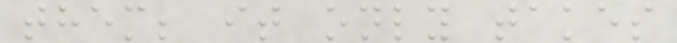them; it only takes
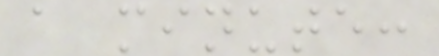a minute:
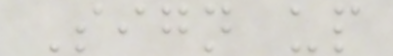Sign up
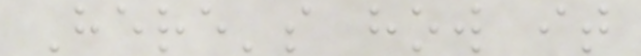Here's how it
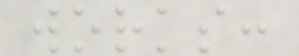works:
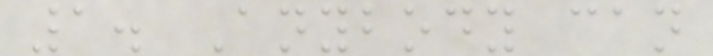1. Anybody can
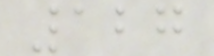127
